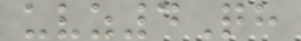uvz4Qh
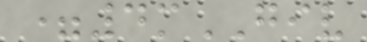=4mGIV
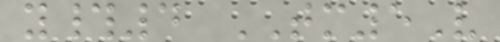y#4 TM5V
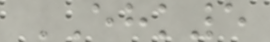EHK5
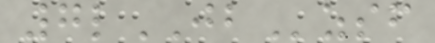7lJBzsf
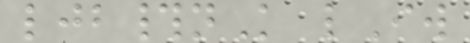ljb#nK lIw
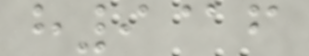h9@f
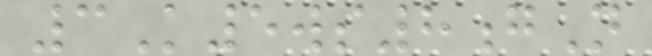3K5ws8gN
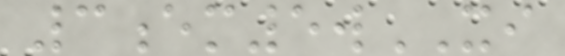3em5wXI
